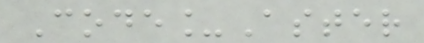Code_Aster
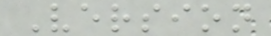Version
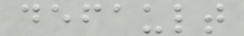default
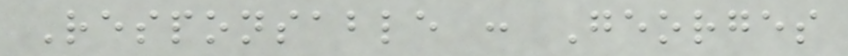Responsable : Georges
